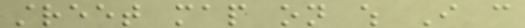street map on which I can
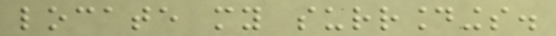locate my surroundings.
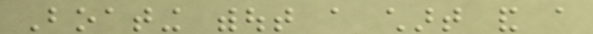Boating without a chart and a
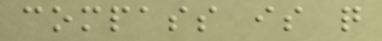compass is quite
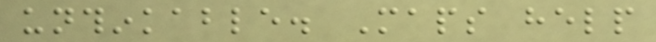unthinkable. Maps help
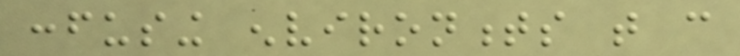confusing environments that can
